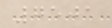7501
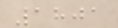1801
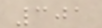301
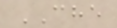CHE
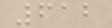612
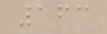163
